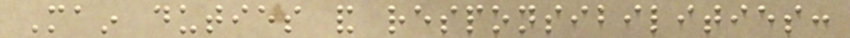Main duties and responsibilities:
